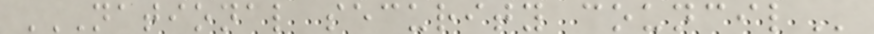NATIONAL SECURITY COUNCIL
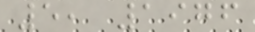5, 1976
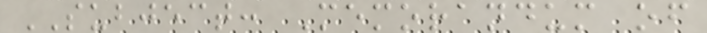SUBJECT: Memorandum of
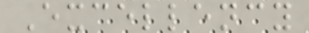Excellency
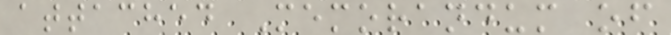attached Memorandum of
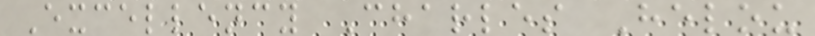Excellency Charles Helou
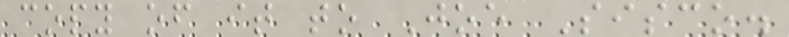copy of it to Joe Sisco.
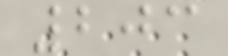203
